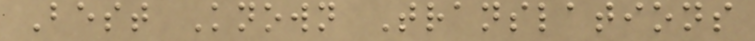Best Known Translations
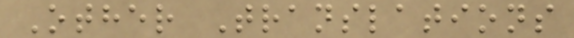Other Translations
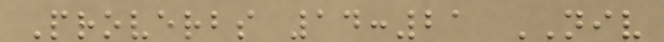Proverbs 14:21 NIV
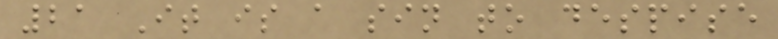21 It is a sin to despise
